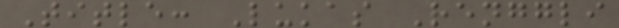Title: Lukas Renggli
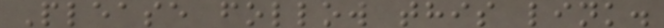Please follow this link.
